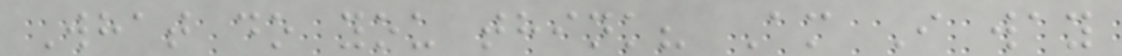What do you think? Am I way
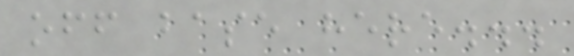off base here...
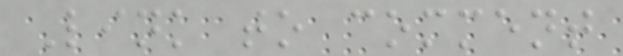Link to comment
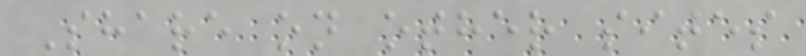Share on other sites
